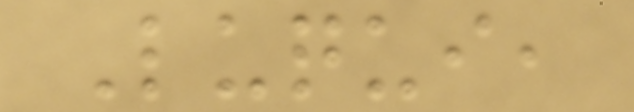Luqui,
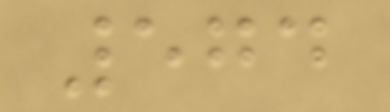574
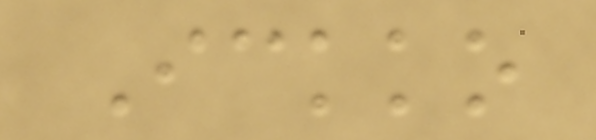Ickko
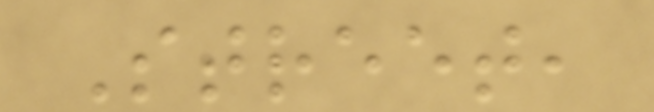Street,
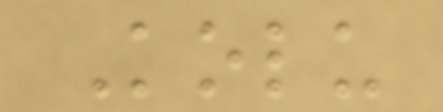Kolu
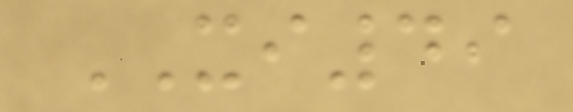XI49
